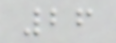26
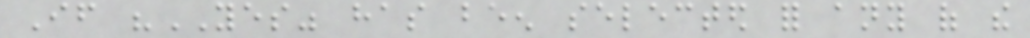If "YES" has been selected for any of the
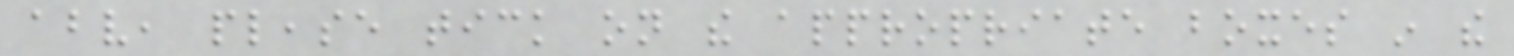above, please tick on the appropriate boxes in the
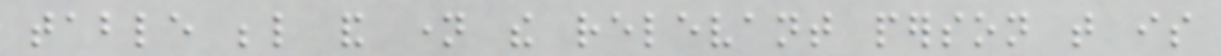table below and name the relevant person that is
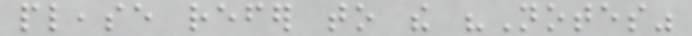please refer to the "Notes"
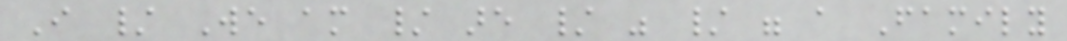I / We am / are / was / were a Family
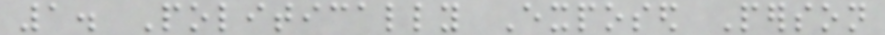1. Politically Exposed Person
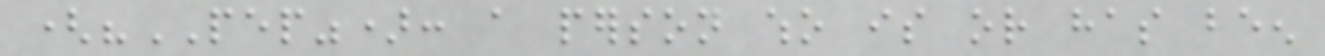("PEP"): a person who is or has been
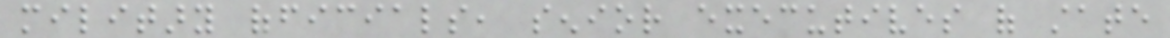military officials, senior executives of state
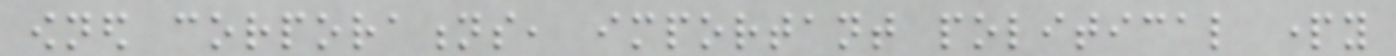owned corporations, important political party
